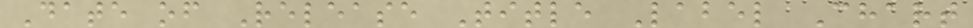Date of Release Title Label Chart
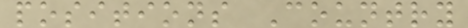positions Country
